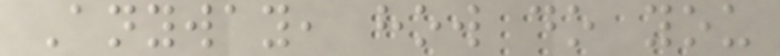Anyway, how do you
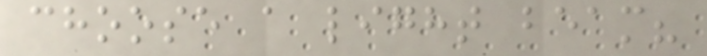choose a light beam?
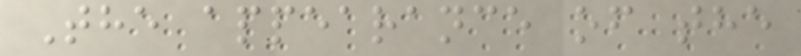The appearance of the
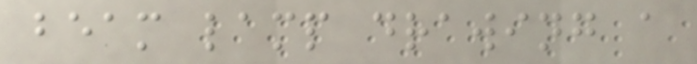beam lamp drawing a
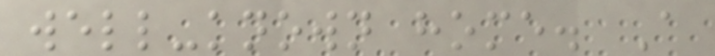well-known home. A
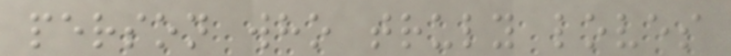person who truly loves
